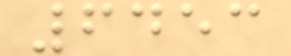6453
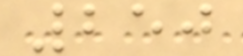250
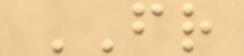FR
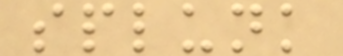splunk
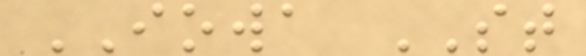IOWA ST
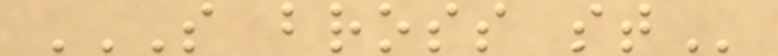S BROSS ST
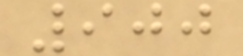900
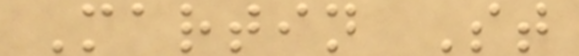Martin St
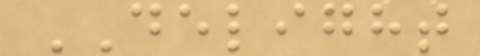DELIGHT
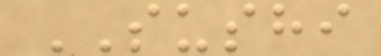SUSHI
